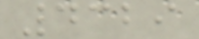4329
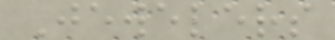Jewelers
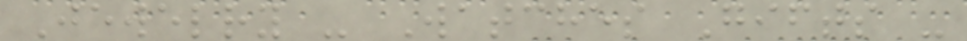Jewelry - Watches Gifts -
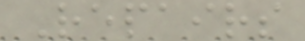Repairs
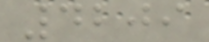4209
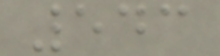543
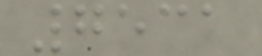7531
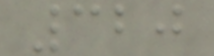320
